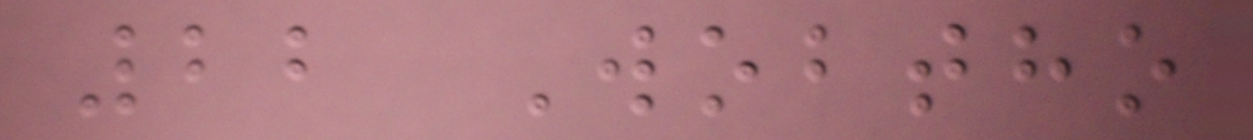22 Wobtho
